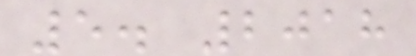5. 2018
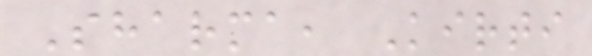Sharma, Kirti
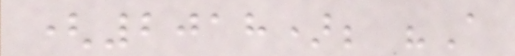(2018); "A
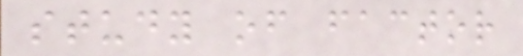study of factor
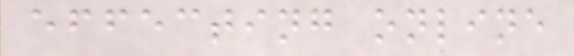effecting online
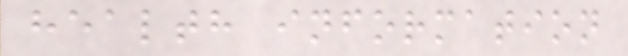health information
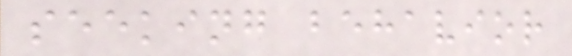seeking behavior
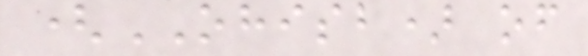(OHISB) of
